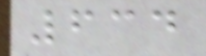634
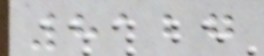8127
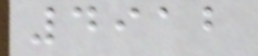4912
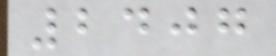2407
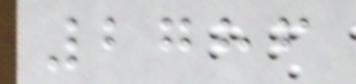2786
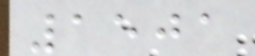1501
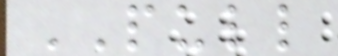PULL
